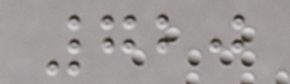720
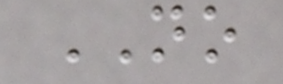NO
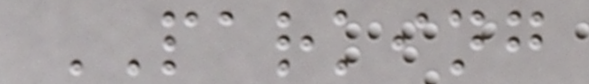PARKING
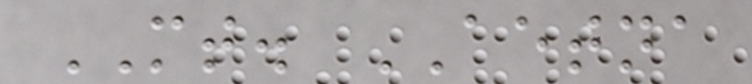MT. AETNA
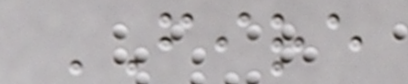FIRE
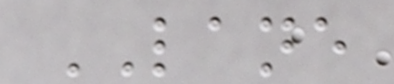LANE
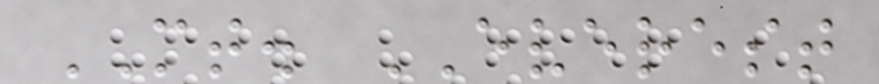MT. EVEREST
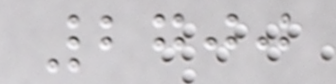2700
